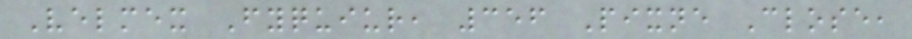Velmex Fyquiur, 356 Pixne Close,
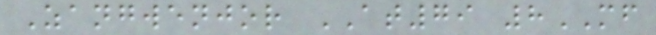Zangwenjor AT79 8MF
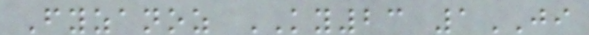Fyzanoz KY23 1JI
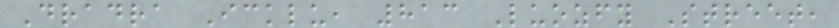Dradra Icklu, 813 Luozfy Street,
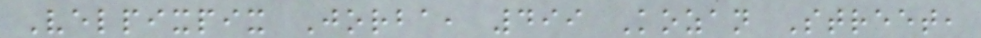Velpixpix Jorba, 499 Kozan Street,
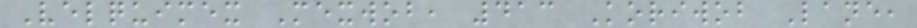Velquimex Mexwob, 413 Koriwob Lane,
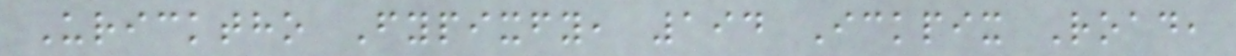Uricktho Fypixfy, 194 Ickpix Road,
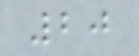20
